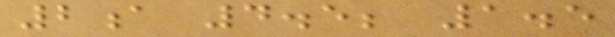2a 4.5; 1.5
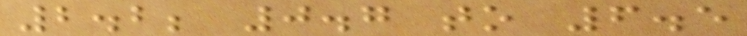2.2; 0.7 to 6.5
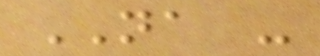NA -
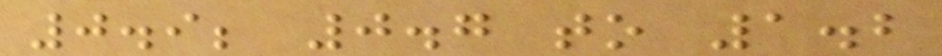0.9; 0.7 to 1.2
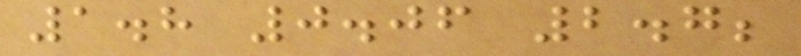1.8 0.06 2.7;
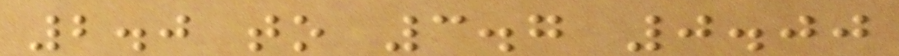2.0 to 3.7 0.00
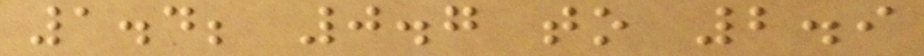1.4; 0.7 to 2.9
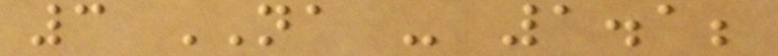3 NA - 1.1;
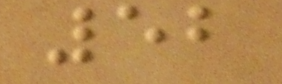52
